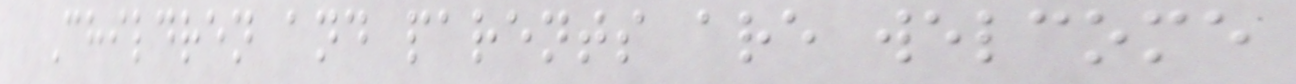Children and parents are welcome
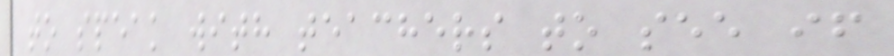to speak with teachers to see if
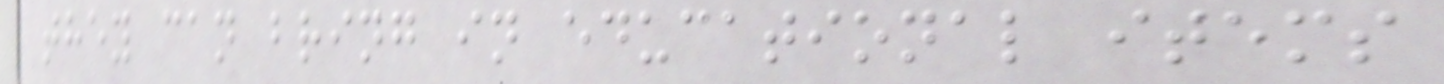they can bring in educational items
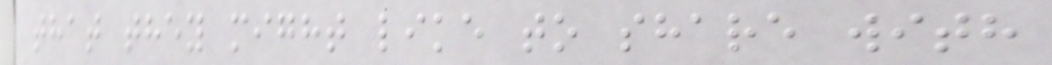that they might like to share with
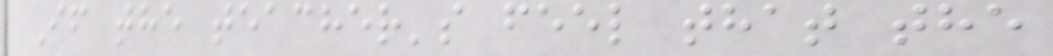If the teacher's feel that the
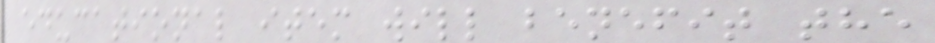educational item will benefit the
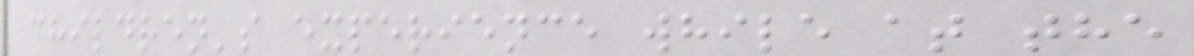children's experience while at the
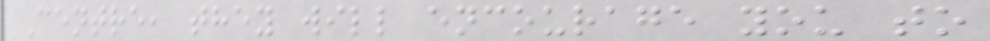Centre, they will encourage you to
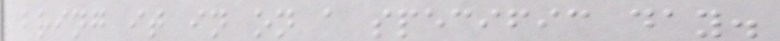bring it in on a specific day.
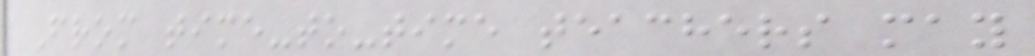From time-to-time teachers may
